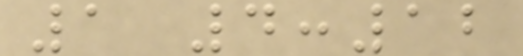1 4:12
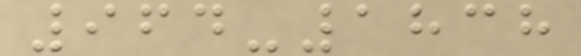964-1838
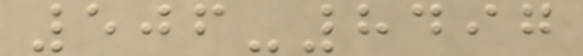506-8497
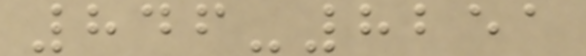846-8251
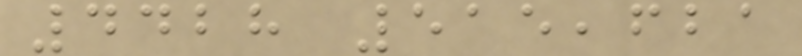4428 515,621
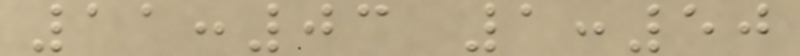11:03 1:50
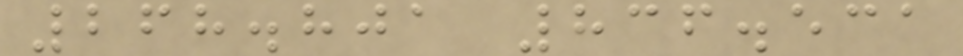268.801 836.531
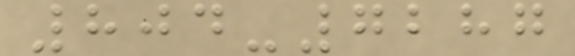804-7287
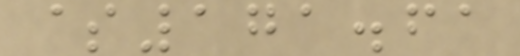$171.61
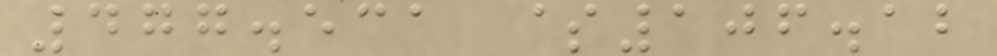477.531 $106.12
